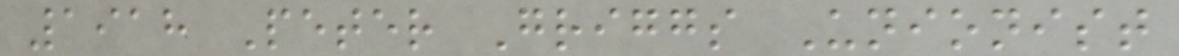1918 Peter Griggs Unionist
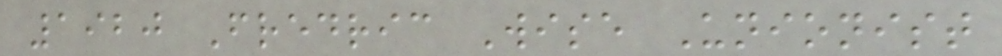1920 Fredric Wise Unionist
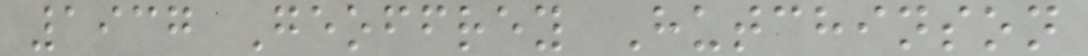1937 Geoffrey Hutchinson
